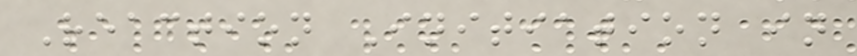Reaction Initiation in
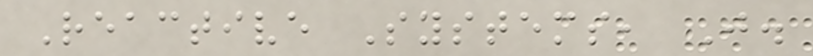Reactive Systems, J.
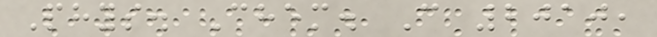Phys. Chem. C 2010,
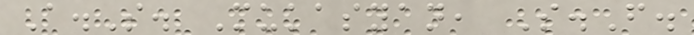A.S. Mukasyan, S.F.
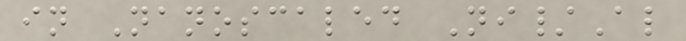in Nanoscaled Ni/Al
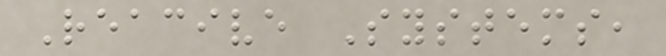Reacive Systems,
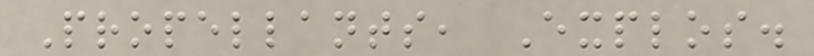Propellants, Explos.
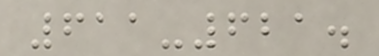611-621.
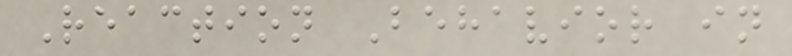Reaction Behavior in
